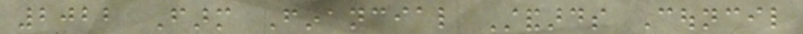2022 Farm Financial Standards Council
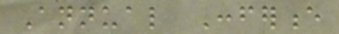Annual Conference
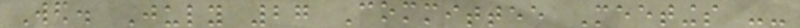Wed. July 27 Committee Meetings --
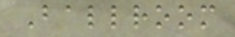Ballroom
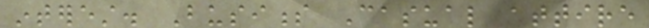interest. Business Casual attire
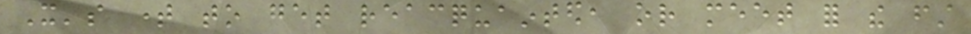It's time to get reacquainted, or meet for the first
